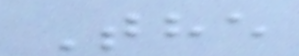The
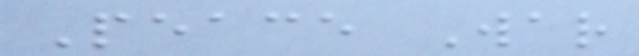Peace War
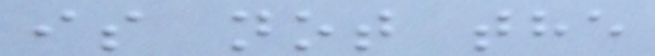is not the
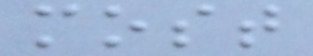most
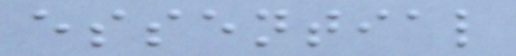essential
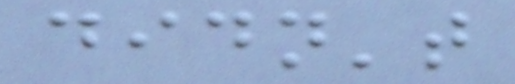didn't
